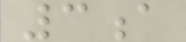3a
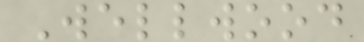Wellwood
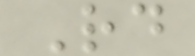Rd
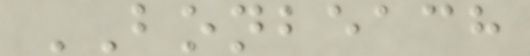BONBEACH
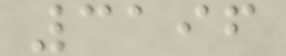3196
